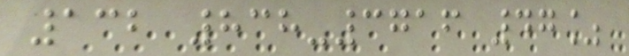132 838-3716 47%
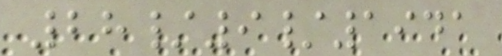28/9/1941
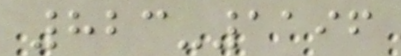823-1196
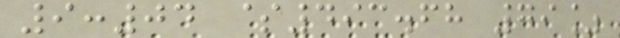9:04 $493.68 79%
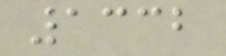1332
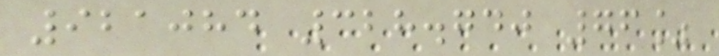921084 328.740 76%
